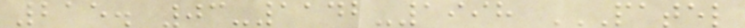215. 03-1142-1998 PATEL
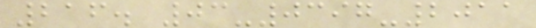216. 03-0397-2011
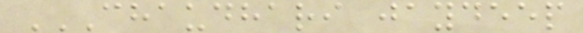CHAUDHARI JAYDEEP
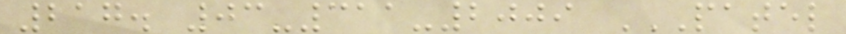217. 03-311-2009 PATEL
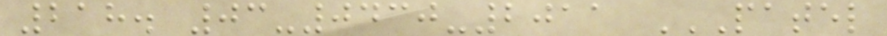218. 03-0430-2011 PATEL
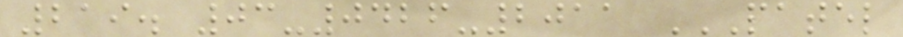219. 03-0426-2011 PATEL
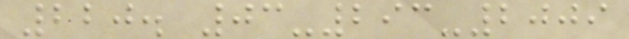220. 03-293-2009
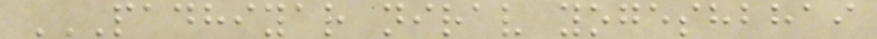PADHIYAR NIRAV YOGESHBHAI
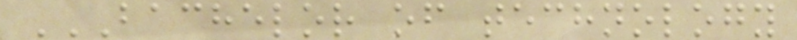BACHELOR OF TECHNOLOGY
